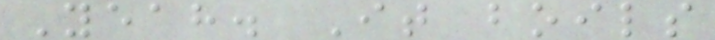Yeah. It boils
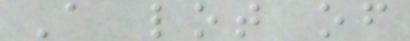A lot of
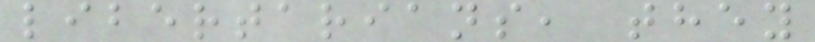libertarians, they
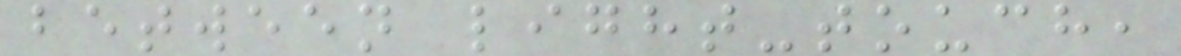between light-touch,
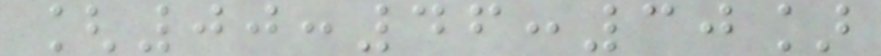[00:46:30]
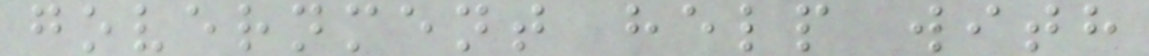government help with
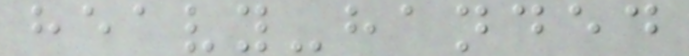heavy-handed
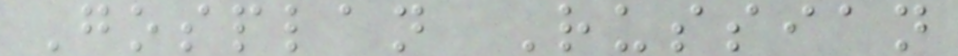Gosplan Russian
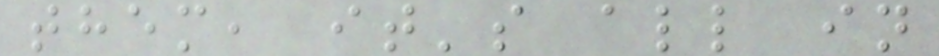them, it's all in
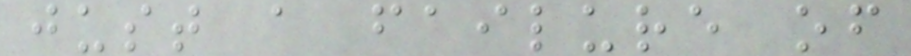just a failure of
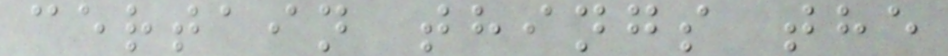certain things the
